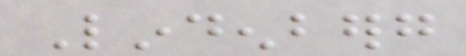Lindenberg
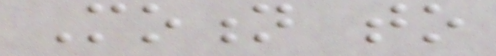Motion to
